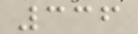336
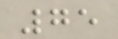75
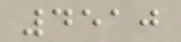4510
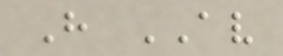H AV
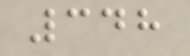348
